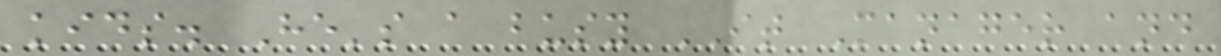kids. He's a busy IT Manager and
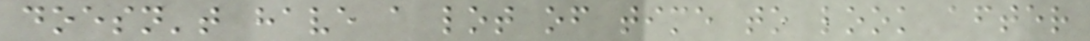doesn't have a lot of time to look after
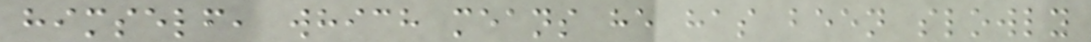himself, which means he has been slowly
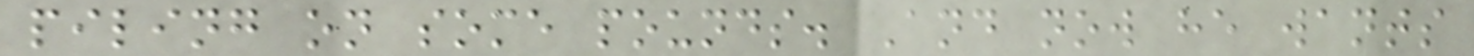piling on some pounds. And now he wants
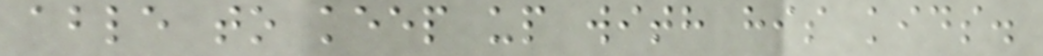able to keep up with his kids.
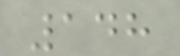148
